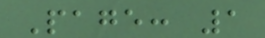Page: 1
